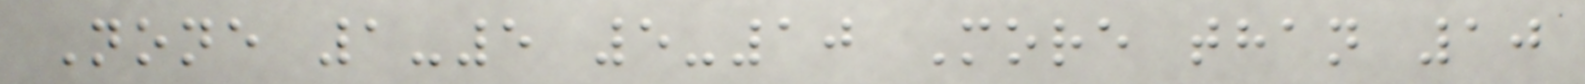None 1-5 5-10 More than 10
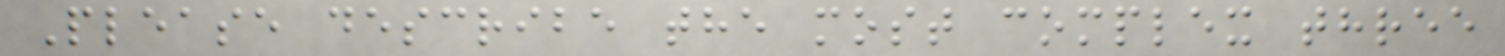Please describe the most complex three
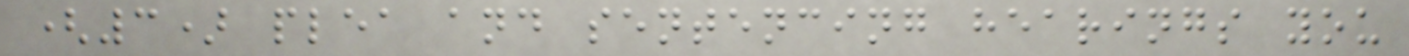(3) plea and sentencing hearings you
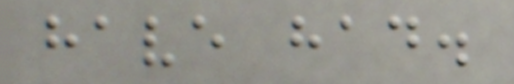have had.
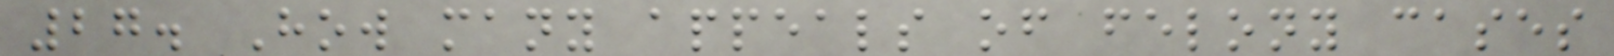27. How many appeals of felony cases
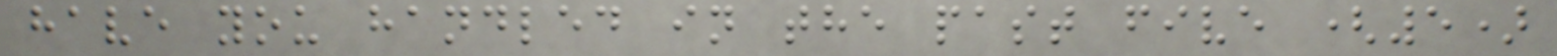have you handled in the past five (5)
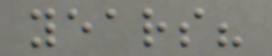years?
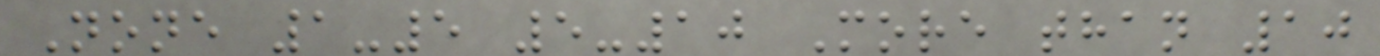None 1-5 5-10 More than 10
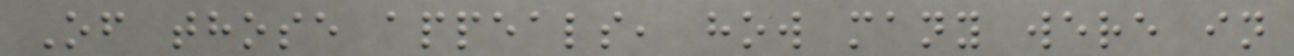Of those appeals, how many were in
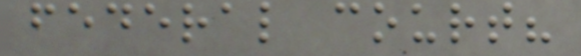federal court?
